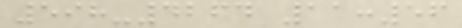598-4264 11:56
